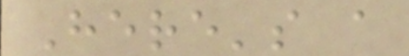Here's a
